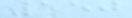150
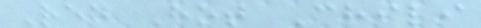Red Hot Chili
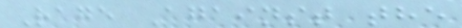Rage Against the
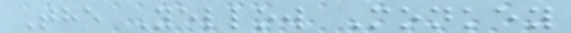The Yellow Monkey
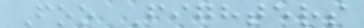Foo Fighters
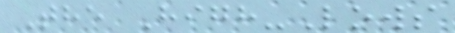The High-Lows
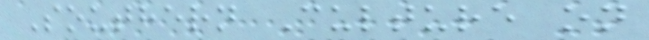Southern Culture on
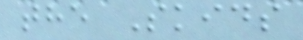the Skids
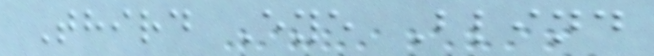Third Eye Blind
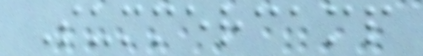Summercamp
